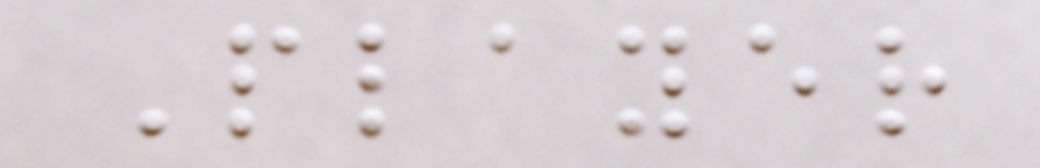Player
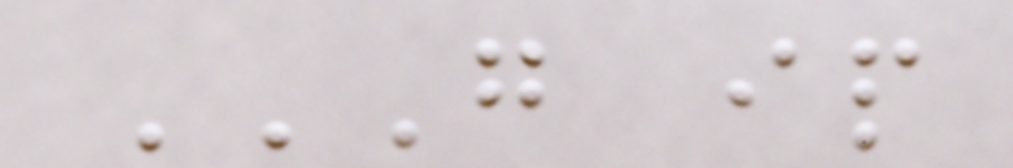G IP
